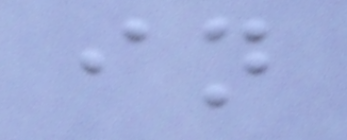in
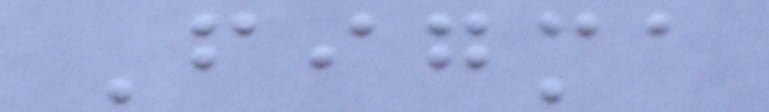Figma
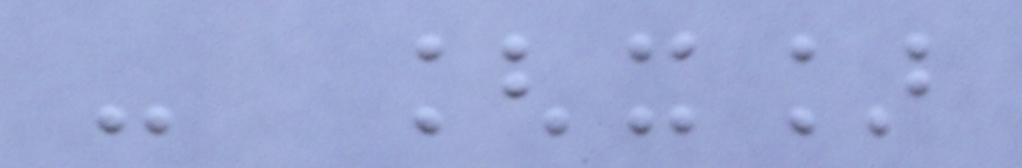- [x]
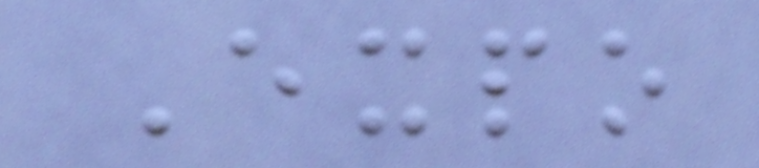Expo
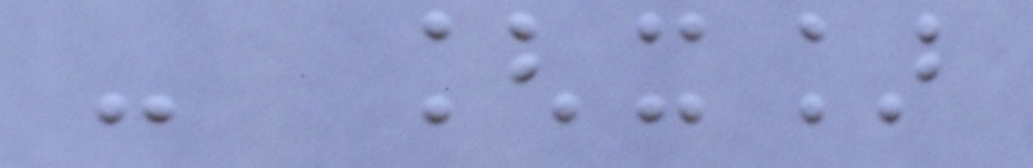- [x]
